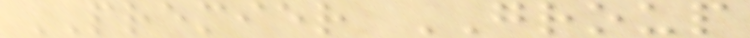PREMIER GROUP
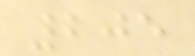205
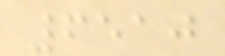6510
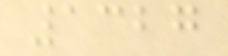1327
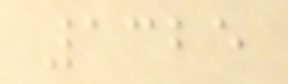1325
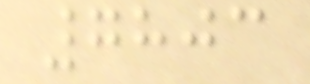7803
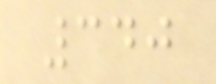340
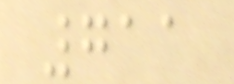711
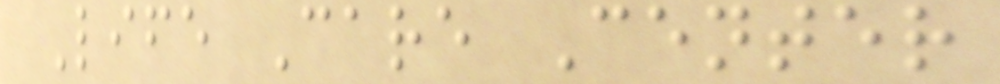Life Care Center
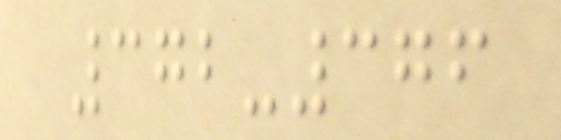372-376
